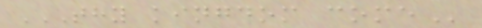THY KINGDOM COME
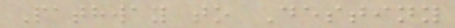Pathway to Destiny
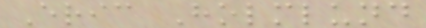Eric Holmlund
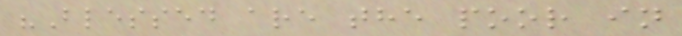"Blessed are the poor in
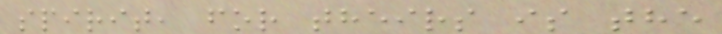spirit, for theirs is the
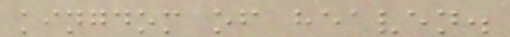kingdom of heaven.
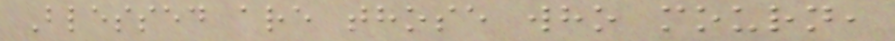Blessed are those who mourn,
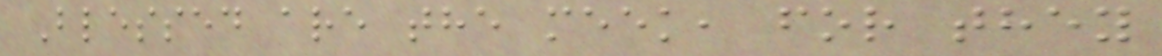Blessed are the meek, for they
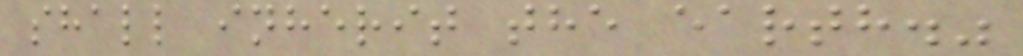shall inherit the earth."
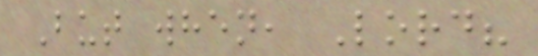But when, Lord?
